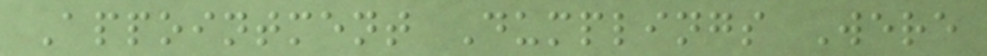Appointment Dumplings Were
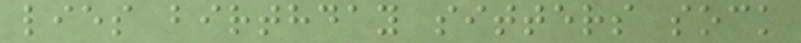lies birthday sitters sock
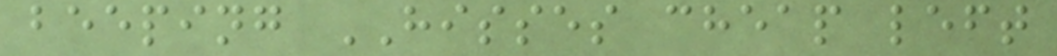beeping HISSES cheap left
